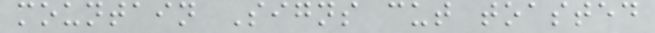mountain Signs cut toasted
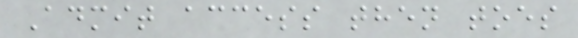Admit access then toes
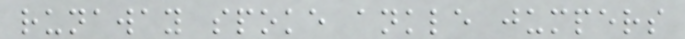runaway spoke ankle jumpers
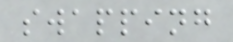swapping
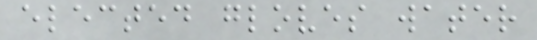elected gloves water
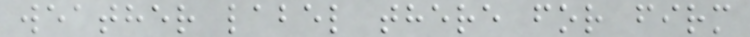weather label there for firm
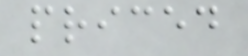priced
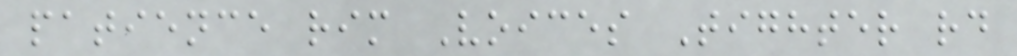patience rim Voices Tighter rd
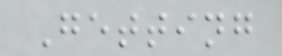Getting
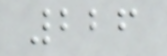226
